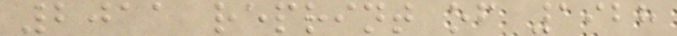2011 reprint of 1928
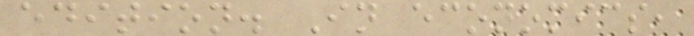edition. In economics,
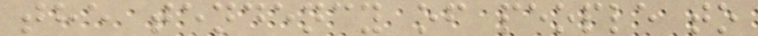the tendency of people to
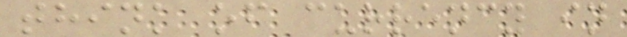think of currency in
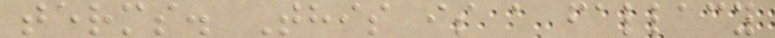terms. This is a fallacy
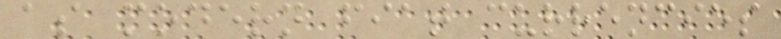as modern fiat currencies
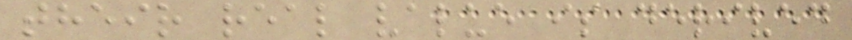their real value is derived
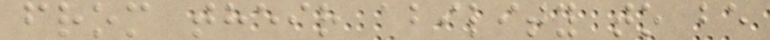from their ability to be
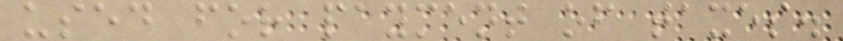used for payment of taxes.
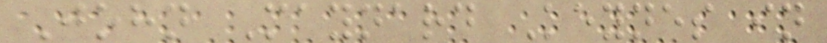John Maynard Keynes in
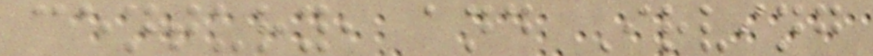century, and Irving
